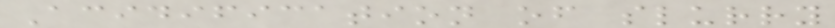Acidification of slurry
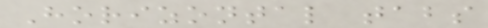Horizontal tabs
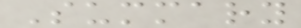Summary
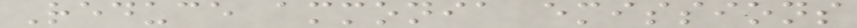Reduce ammonia emissions
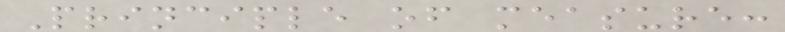Principle of measure:
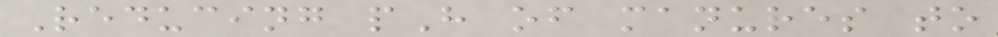Reducing pH of manures to
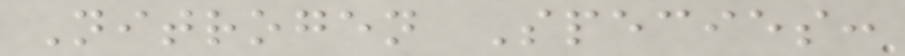Nitrogen Species:
